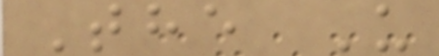The U
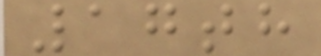17th
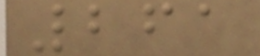261
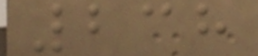238
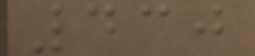430
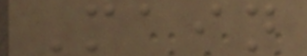Main
